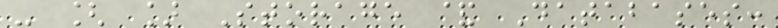- [ ] Storage & Databases:
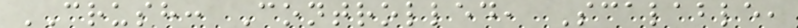CRUSH: Controlled, Scalable,
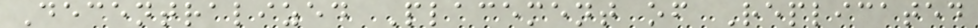Decentralized Placement of Replicated
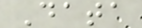Data
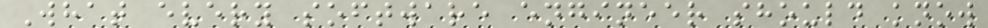What every software engineer should know
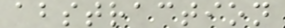abstraction
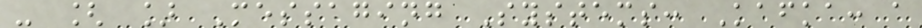- [ ] Messaging Systems: Kafka: a
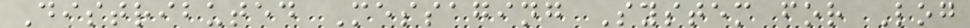Distributed Messaging System for Log
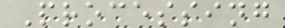Processing
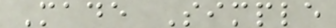Made Simple
